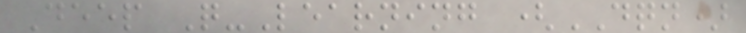Deep Q-Learning (DQN)
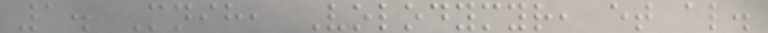1. Mnih, Volodymyr, et al.
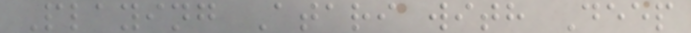Playing Atari with Deep
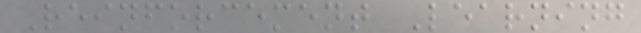Reinforcement Learning
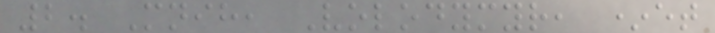2. Mnih, Volodymyr, *et
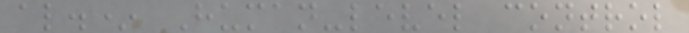al.* Human-level control
